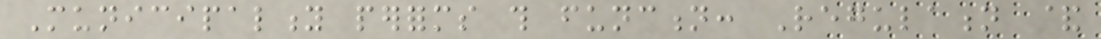Municipality performs this function: Regulation &
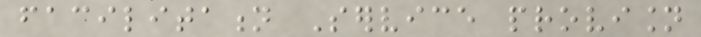facilitation Service provision
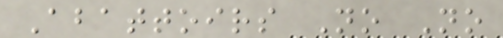Abattoirs No No
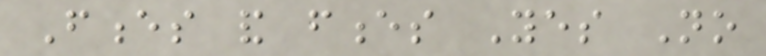Fences and fences Yes No
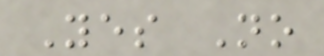Yes No
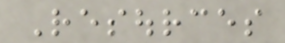Resources
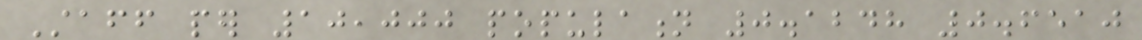Staff per 10,000 population 0.1248 0.6510
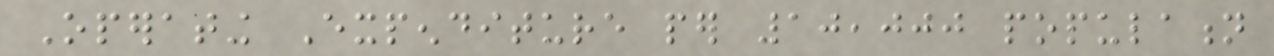Operating Expenditure per 10,000 population
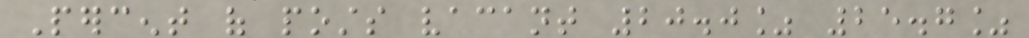Percent of posts vacant 20.0% 25.7%
